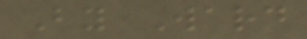By Ward
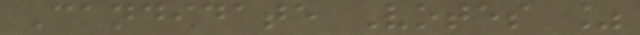Candidate Votes %
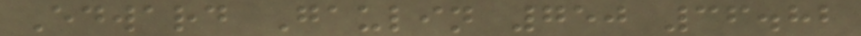Edward Gaulin 750 36.82
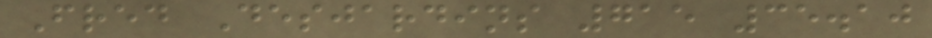Fred Desjardins 715 35.10
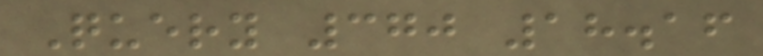Query 370 18.16
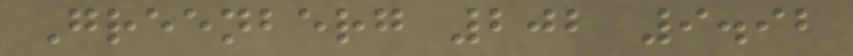Greenberg 202 9.92
